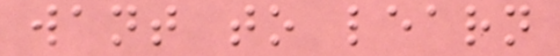want to learn
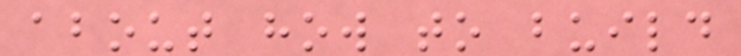about how to build
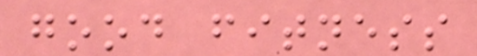good fitness
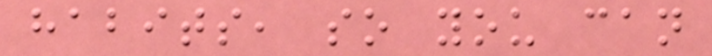habits, so you can
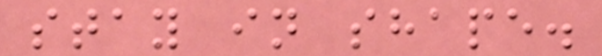stay in shape.
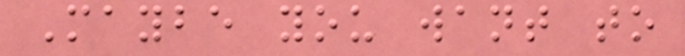Maybe you want to
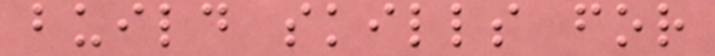build skills for
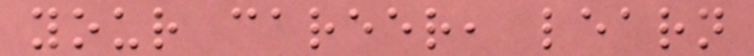your career, learn
